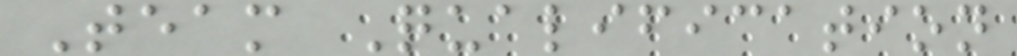Team Qualification
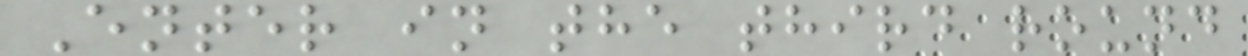Enter in the third round
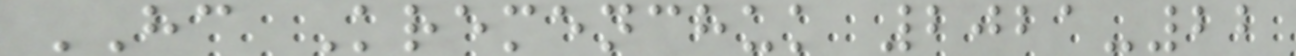HC Kremenchuk 2021-22
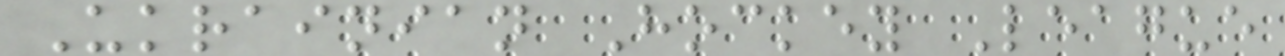Ukrainian Hockey League
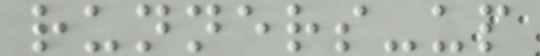runners-up
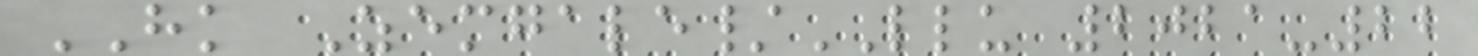HK Zemgale/LLU 2021-22
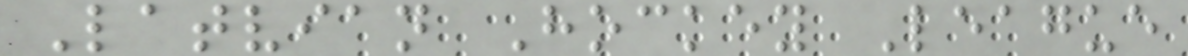Latvian Hockey League
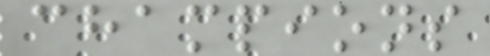champions
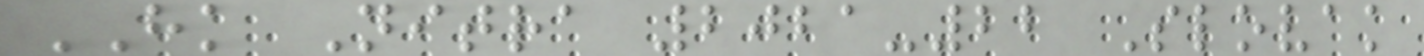HK Nitra 2021-22 Slovak
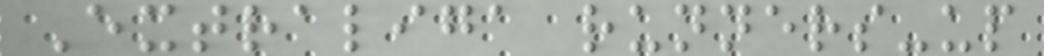Extraliga runners-up
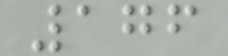176
